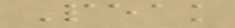Peak
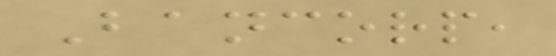Bancorp,
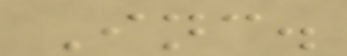Inc.
